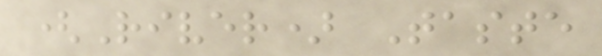(River) Taste
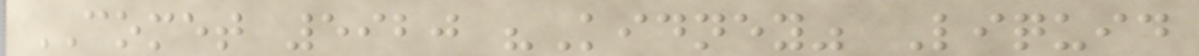COMET 5920 "Kidney" Liquid
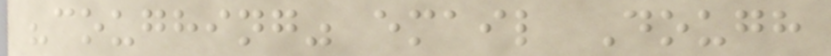"coughing" email Dough
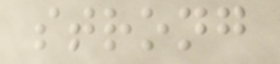strong
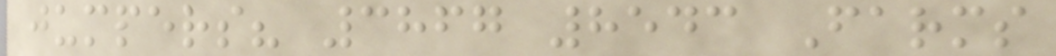jumpers? 3867 8543 Farms
